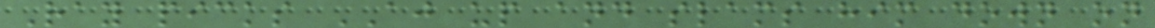Ray picks AJ up and slams him down on
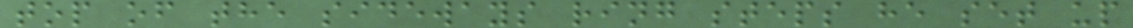top of the sideways ring steps he set up
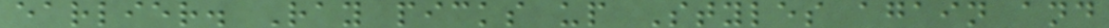earlier. Ray picks up Styles again and
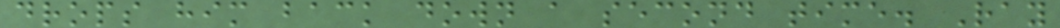drops him back down a second time. Ray
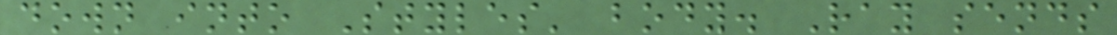down into Styles' body. Ray sends
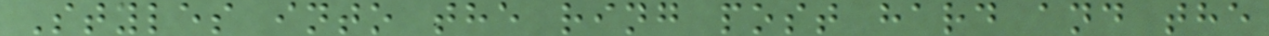Styles into the ring post hard and the
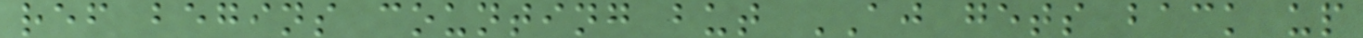ref begins counting but AJ gets back up
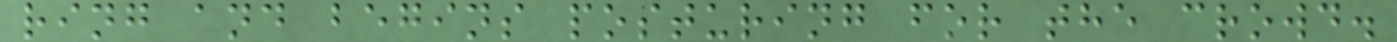ring and begins posturing for the crowd.
